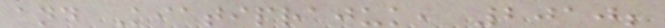and Kiatiprajuk, 2010;
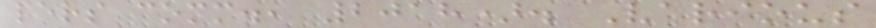pers comm., 2018). Various
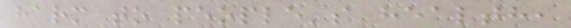harm to people's health,
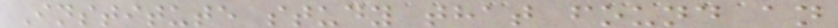Institute study that found an
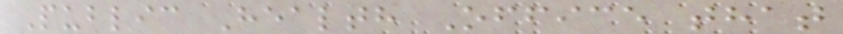Public Health Office that
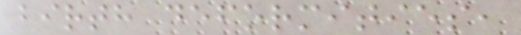birth deformities,
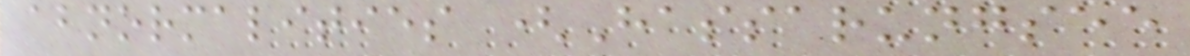abnormalities (Hassarungsee
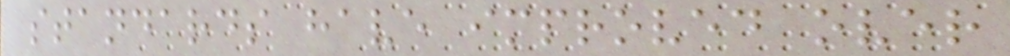standards have improved over
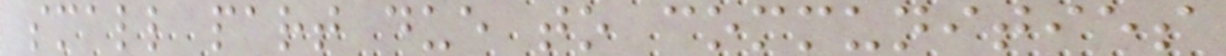small part due to communities
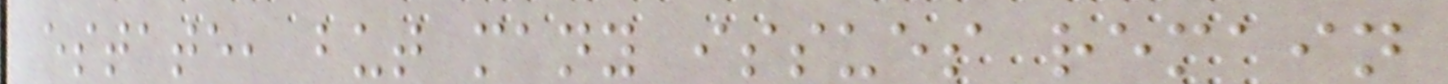estate, but many issues remain
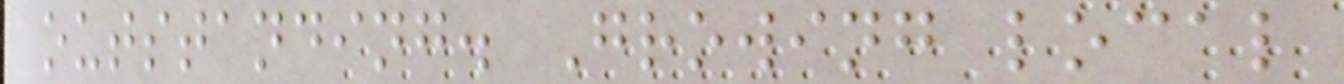outstanding. Growing local
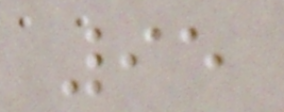95
